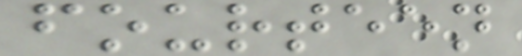fourteen
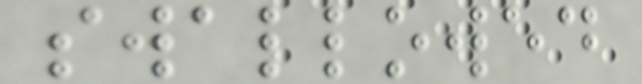swallowed
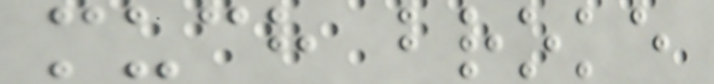much broke
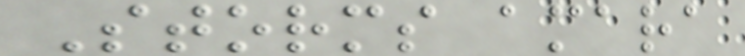Storms amara
